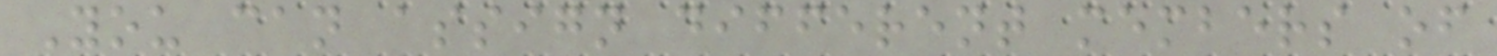You can assign different members of
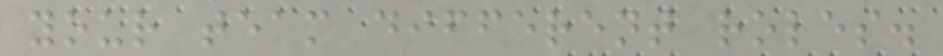your team different roles.
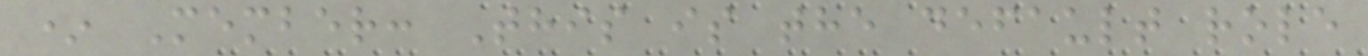* Member: This is the default role
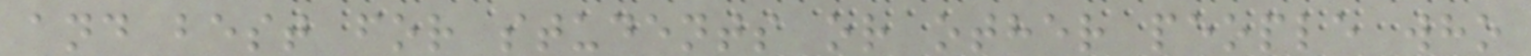and best for students or other people who
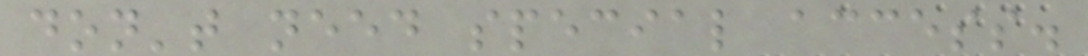don't need special access.
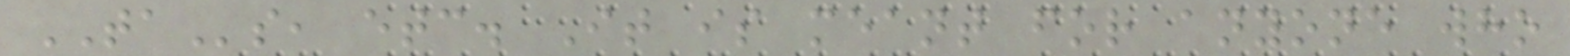TAs, etc. It is meant for anyone who
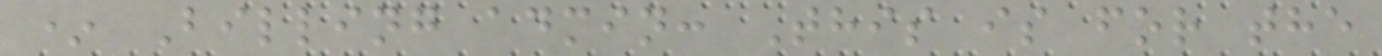* Billing admin: This is for the
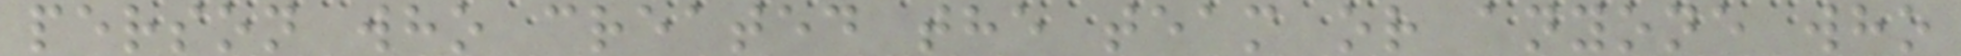person who created the team or anyone who
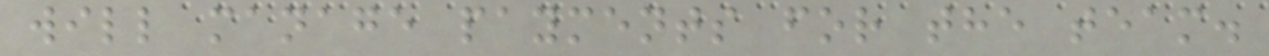will manage payments for the team.
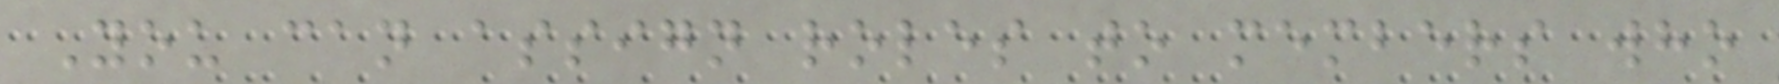You can assign roles to members who
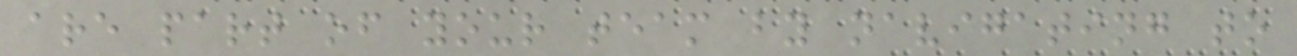are part of your team by navigating to
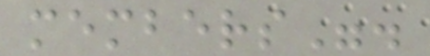members".
